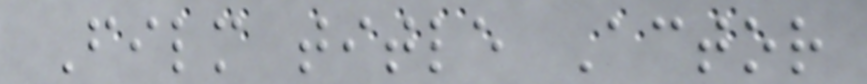Film title Actor
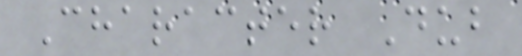Character Dub
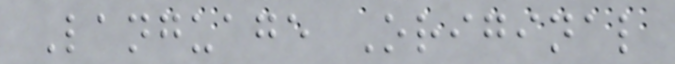Language Original
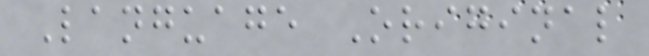Language Original
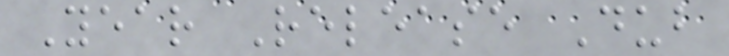Year Release Dub
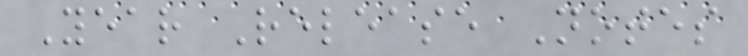Year Release Notes
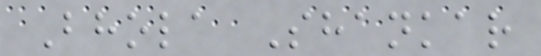Bhola Shankar
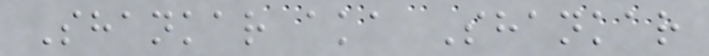Shankar aka Shankar
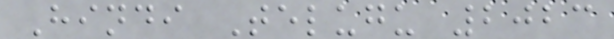Hindi Telugu 2023
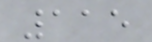115
